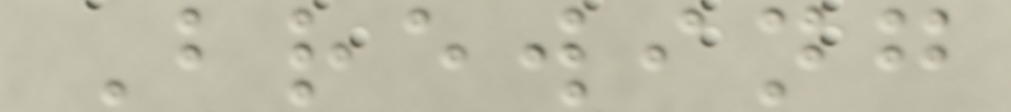Brewing
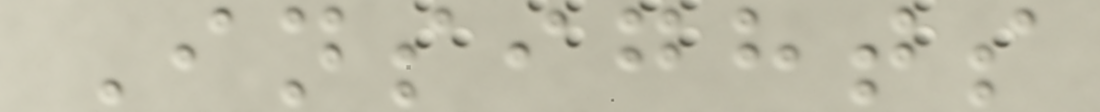Insights
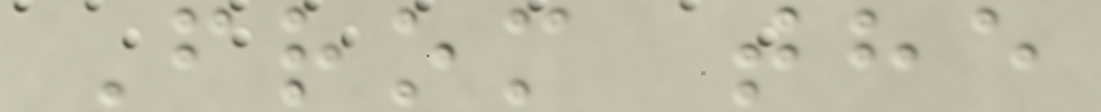From the
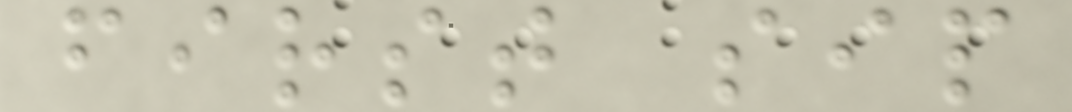first sip
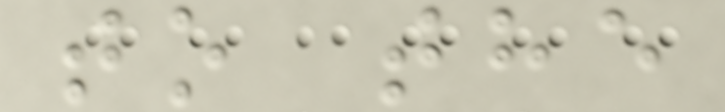to the
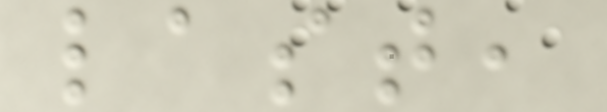last,
